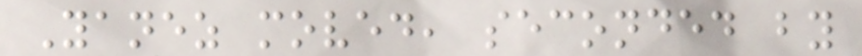Yanez moved, seconded by
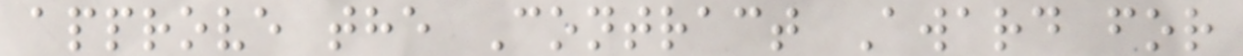approve the Contract Award for
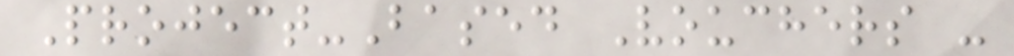Project-Based Vouchers -
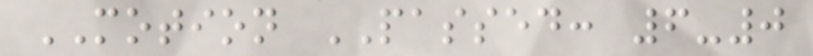MOTION PASSED: 6-0
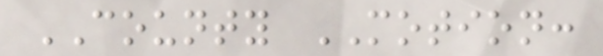COUNTY MOTION:
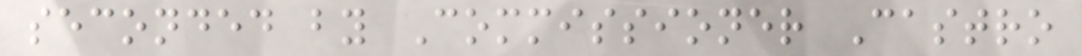seconded by Commissioner Castro
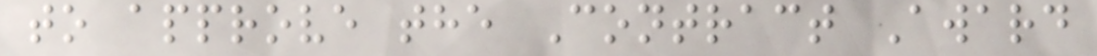to approve the Contract Award
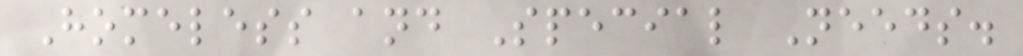Homeless and Special Needs.
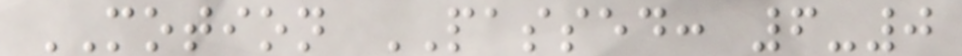MOTION PASSED: 6-0
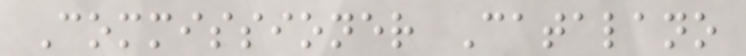Commissioner Catalano
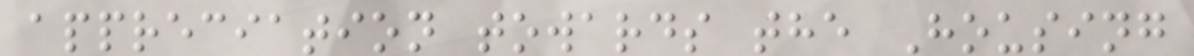appreciation towards the Housing
